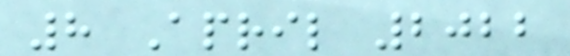8 April 2022
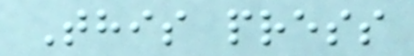This press
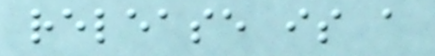release is a
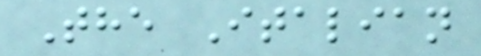The Italian
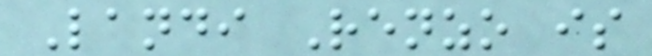Landi Renzo is
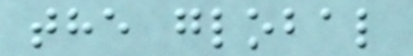the global
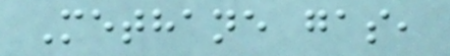Methane gas,
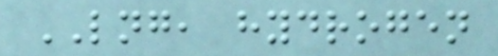LNG, hydrogen
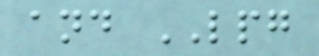and LPG
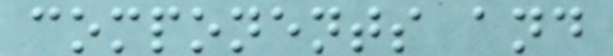components and
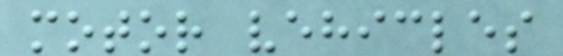motor vehicles
